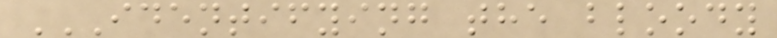IDENTIFYING THE BLOODY
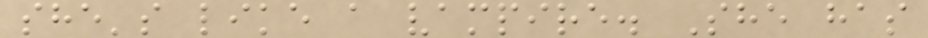she's like a vampire. She has
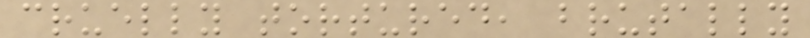cruelly tortured, brutally
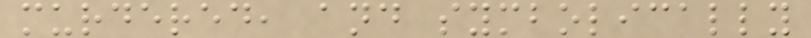murdered, and symbolically
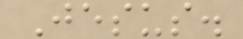Jesus.
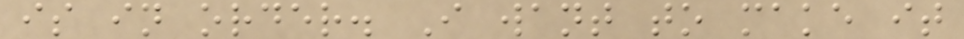is in order. I want to make it
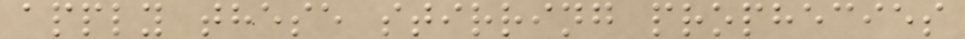apply these stirring prophecies
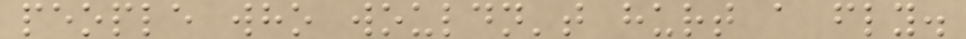people who wouldn't hurt a fly.
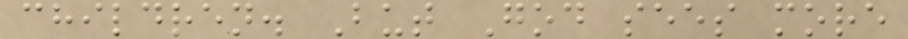children. But God sees more
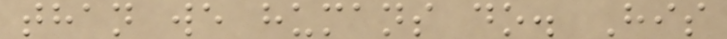than we humans do. His
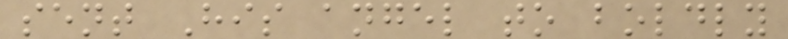sent His angel to boldly
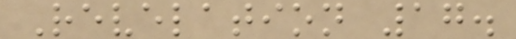Revelation 17.
